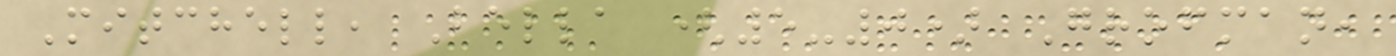Mitchell, Bella (5-0) Grofman,
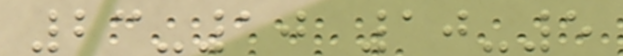23-10 10-5
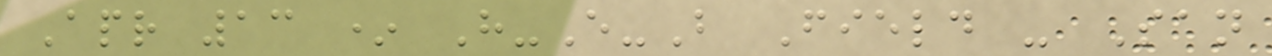Apr 13 * H-E-B Field - San
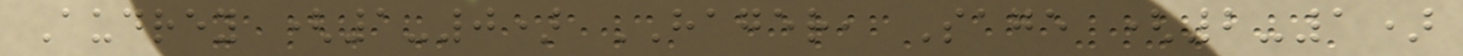Audrey (1-0) HAGER, Sage (2-1)
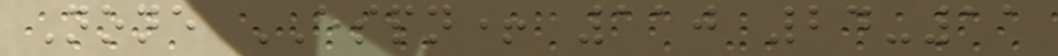None ESPN+ 110 24-11
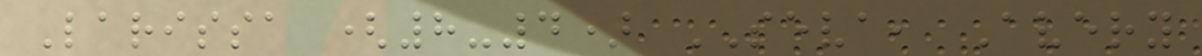Larissa (8-4) SEVA, Avery
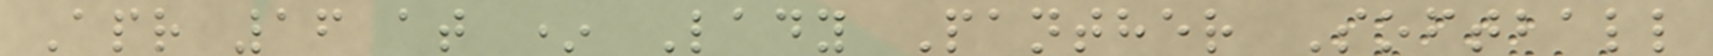Apr 16 at * Lady Panther Softball
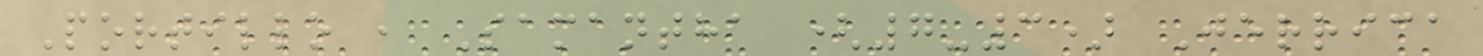Portillo , Samantha (7-3) Jerrica
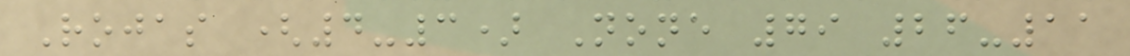Rojas (4-3) None 79 26-11
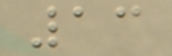13
